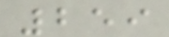259
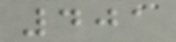401
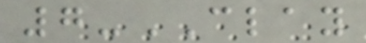7-CLAY
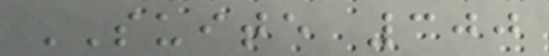SUITE 300
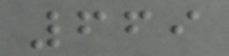669
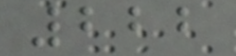222
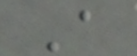A
